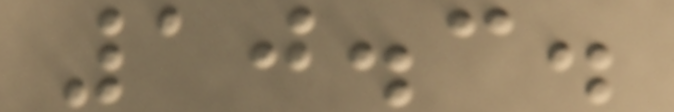10.3.
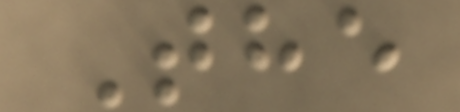The
